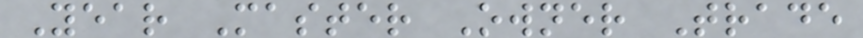Year Master Owner Trade
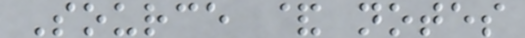Source & notes
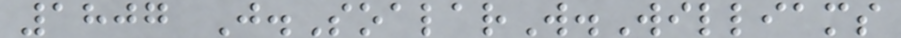1807 J.SoalarW.Williams
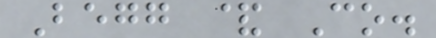Begg & Co.
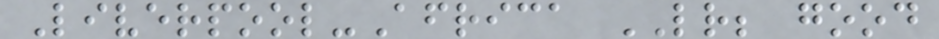Liverpool-Africa LR; good
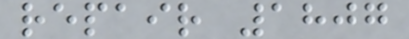repair 1807
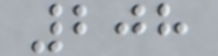208
